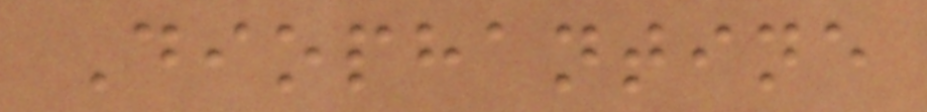Diophantine
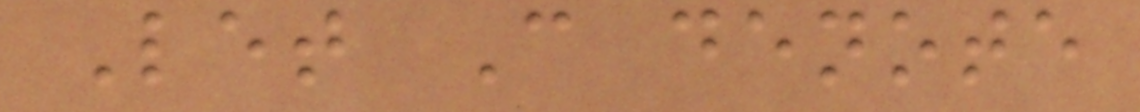Let C denote
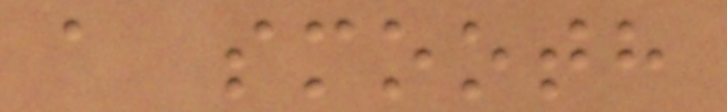a smooth
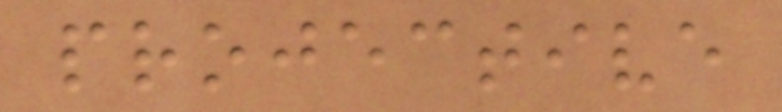projective
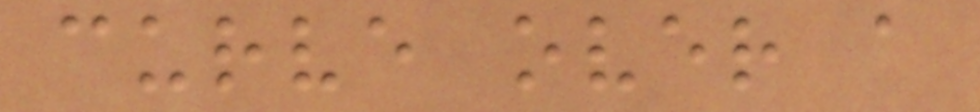curve over a
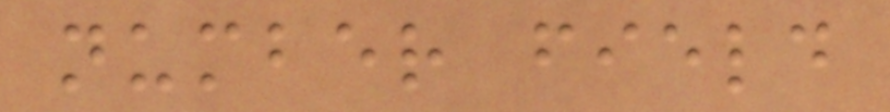number field
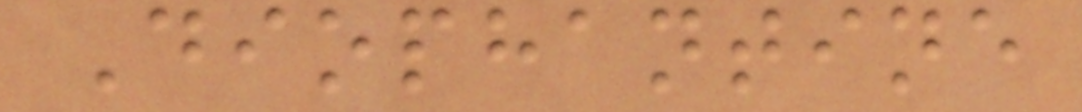Diophantine
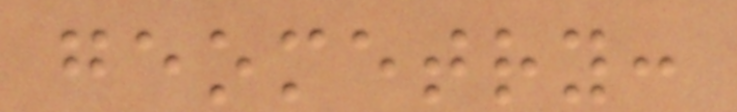geometry:
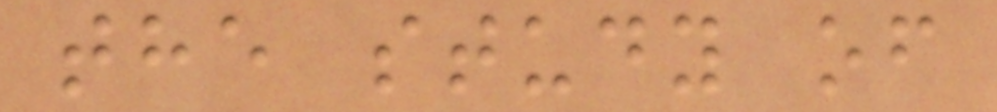the study of
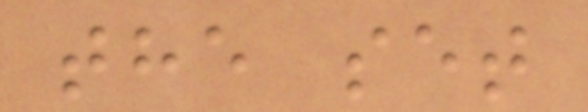the set
